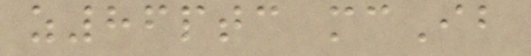z86ptc mcIb
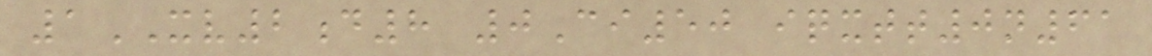1XV2d8 0Ci50 iqxtt0n61
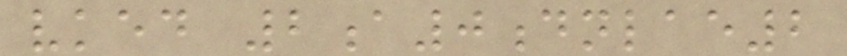vked 2a0dnlae2
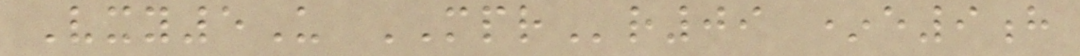Vxy5U MPRr09 *e9h
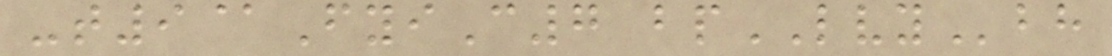-t9@FyiC7 bpLVYbh
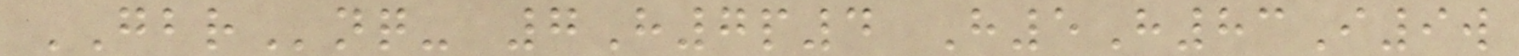GBRnq- 7H7p4 H5H83I9w
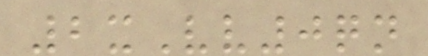2xVv0qn
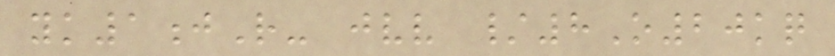yk1jR- jvv /8O20kq
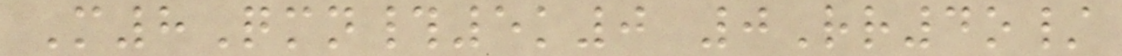M8Qmn#5k0 0Rr4o/
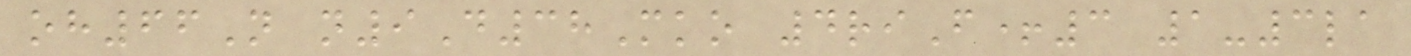oh66N n9D38Mko 4riF+3 1-3la
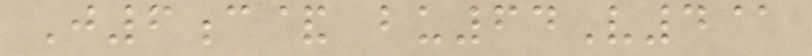J6c& bu64V4@
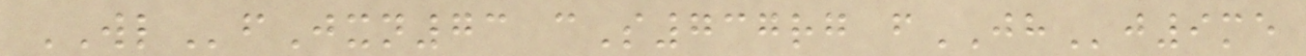WLfJxn73 cS737rg fJHj9me
